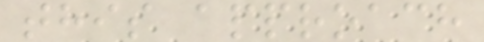this approach
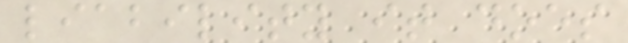liability it does
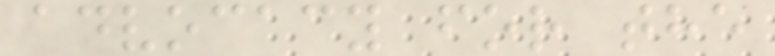advocacy for the
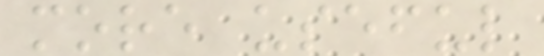more useful
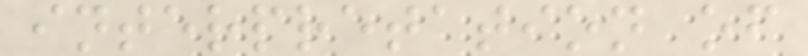interpretation of
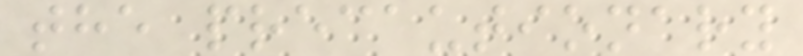the precautionary
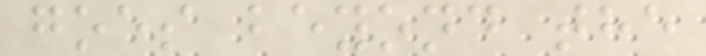goes beyond the
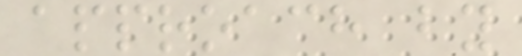approach by
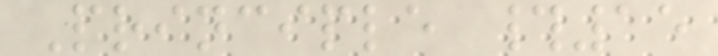Principle #15
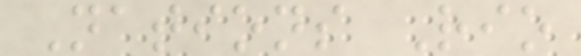Nations Rio
